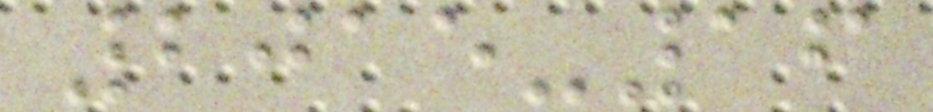2015-16
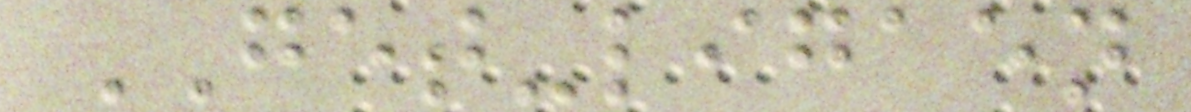GET-ligaen
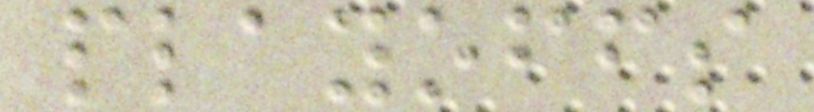playoffs
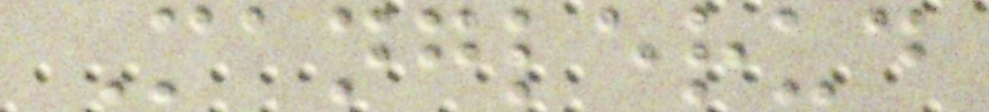Manglerud
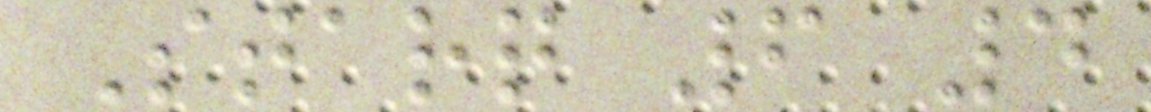Starq 6 4
